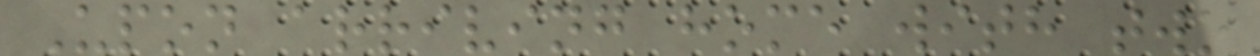Upon arriving home with two
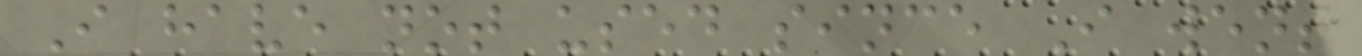I have not used since I went
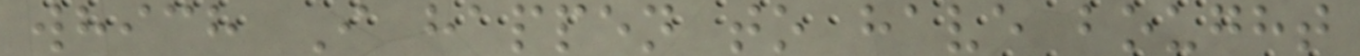which I happen to have bought
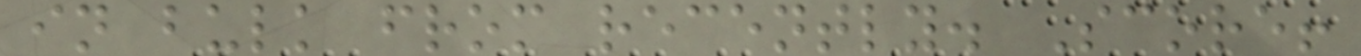in bulk from recently. Score!
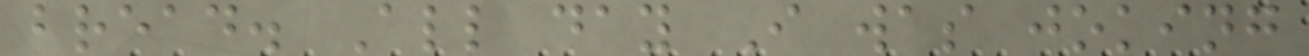bread. All day I was joking
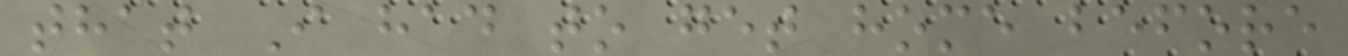that I had to get home before
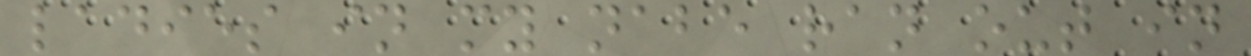ladies in my nabe ran out in
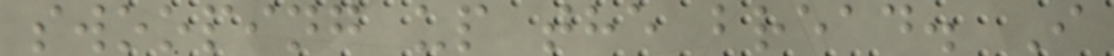swooping up the bread. I
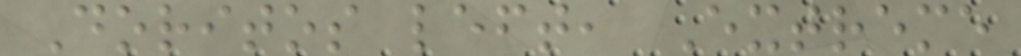Doritos left, Extreme
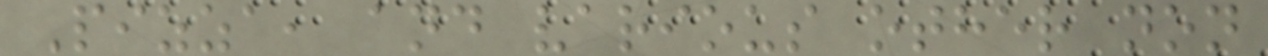Pizza, and various other non
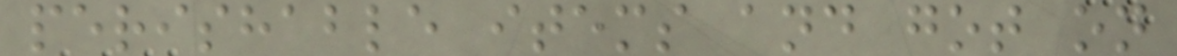perishable items and got on
